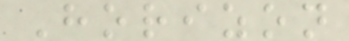Horizon
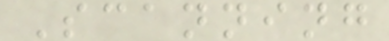Scanning
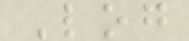Log
